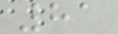81
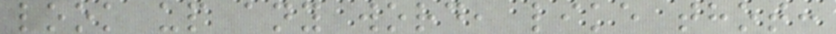look up any word, like thot:
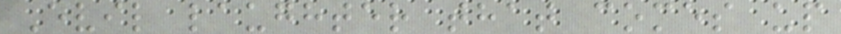Evil laughter that comes up
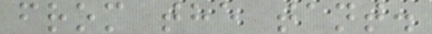from the tant.
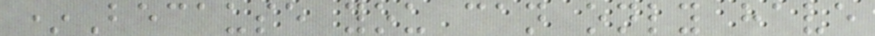*Because you can only have
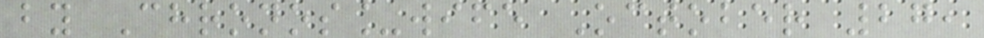by Chronos_wife October 27,
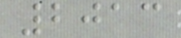2013
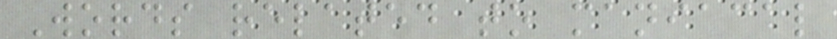Words related to maniacal
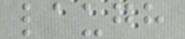laugh
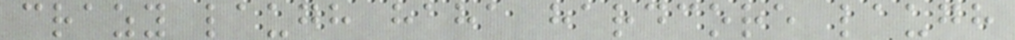crazy laugh haha hardcore laugh
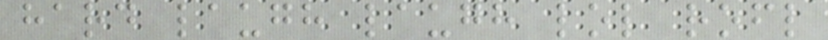hard laugh laugh lol rofl
